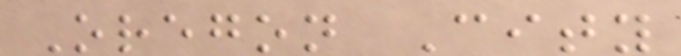Oregon City
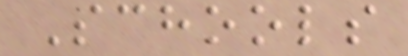Schools
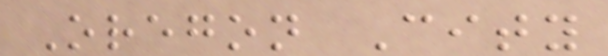Oregon City
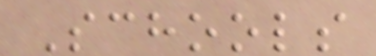Schools
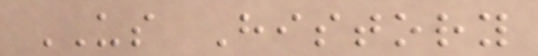US History
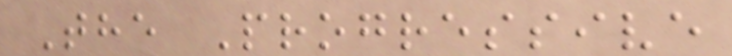The Progressive
